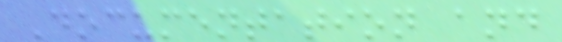Documentation and
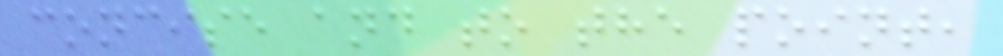concise and to the point,
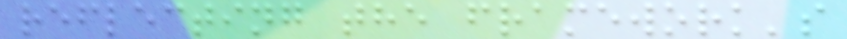reflecting the framework's
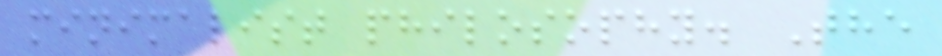minimalist philosophy. The
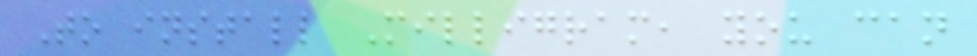To install Milligram, you can
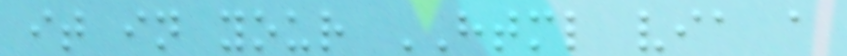it in your HTML via a
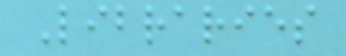Libraries
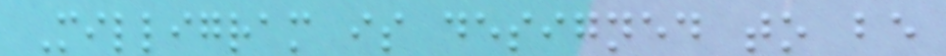Milligram is designed to be
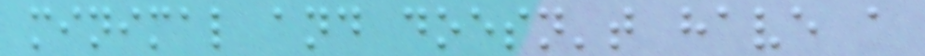minimal and doesn't have a
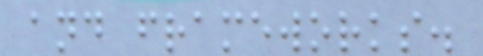and frameworks.
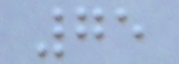75
